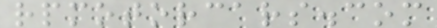rpmotorcars.com
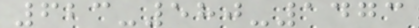623-580-1473
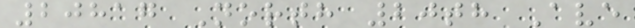20817 North 20th Ave
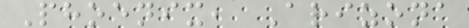Phoenix, Arizona
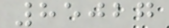85027
